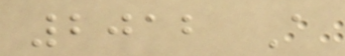2012 A
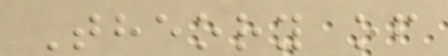Theory of
